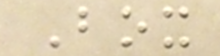Box
